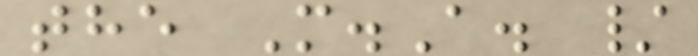the M.A. /
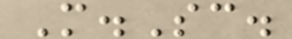M.Sc.
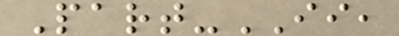Part-II,
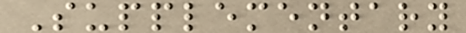Supplementary
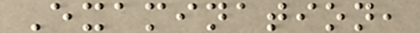Examination,
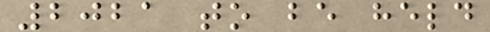2021 to be held
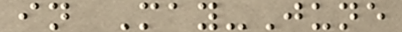in May-June
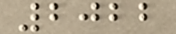2022
